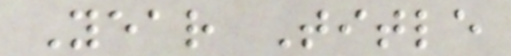Year Title
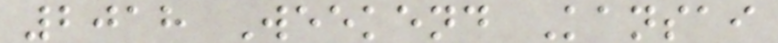2018 Weekend Kansai
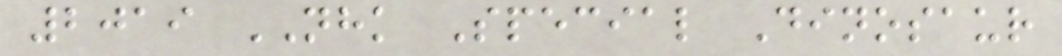2019 NHK Special Dinosaur
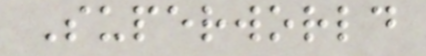Superworld
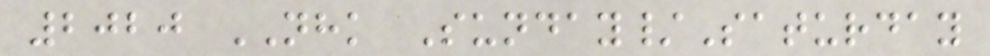2020 NHK Sunday/Saturday
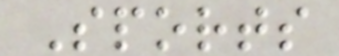Sports
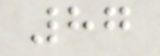87
